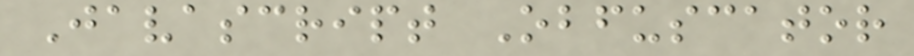Javascript Obfuscator
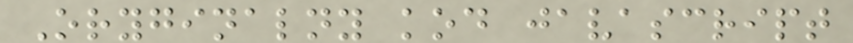Oryginalny kod javascript
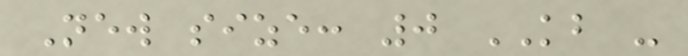New size: 0 KB -
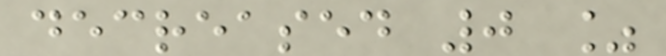decreased 0 %
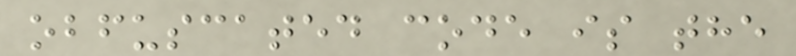obfuscated code is the
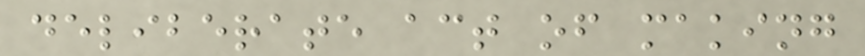deliberate act of making
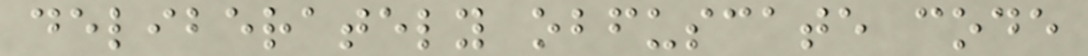deliberately obfuscate code
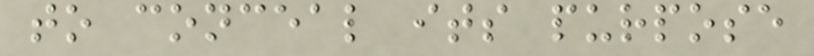to conceal its purpose
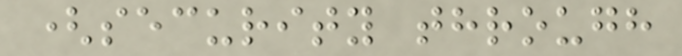(security through
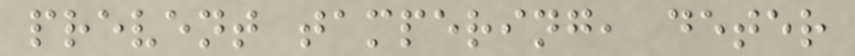prevent tampering, deter
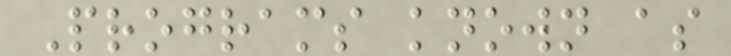Programs known as
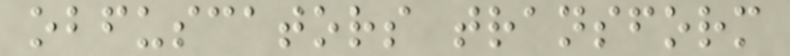obfuscators transform
